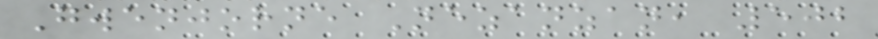Gwenjorne Nezanzan, 502
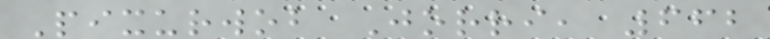Pixurwob Jorri, 662
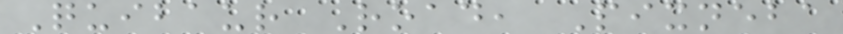Quibaur Road, Pixneba
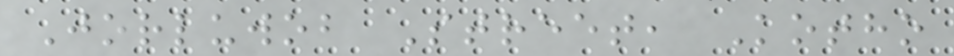Jorluwob Street, Kotho
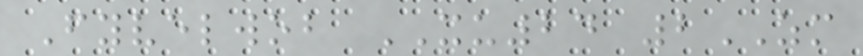Fyvelwob XU24 2ZM
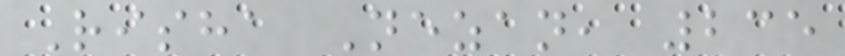Risha Nezan, 235
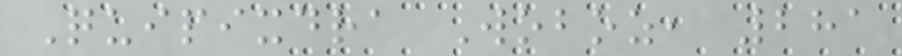Quipixdra Woboz, 281
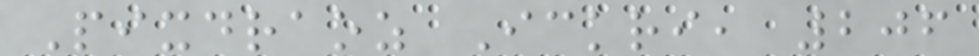Pixdraoz Ickri, 206
